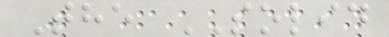The SOLID
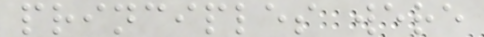principles were
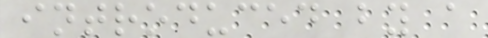introduced by a
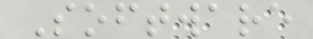Software
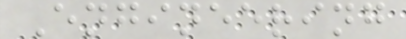Engineering
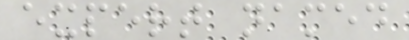expert named
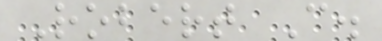Robert C.
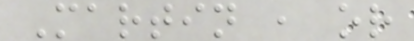Martin , or
